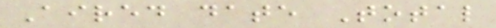Aired date Total
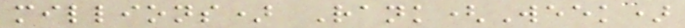millions) Rank(Week)
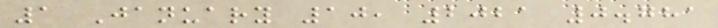1 January 10, 2021 0.781
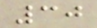30
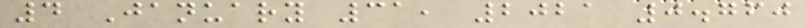4 January 31, 2021 0.760
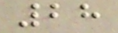28
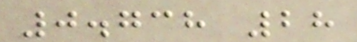0.738 28
